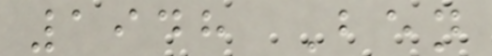1948 Ben
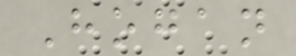Hogan
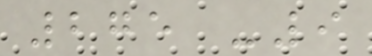275 -9
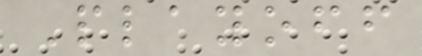Playoff
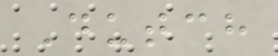Dutch
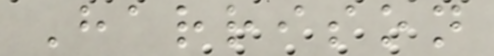Harrison
